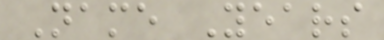Name Years
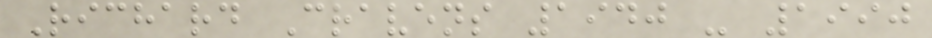Richard Cravens 1940 - 1990
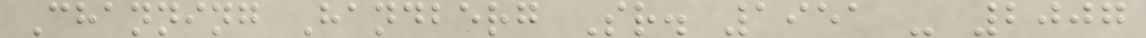Channing Handberg Sr. 1951 - 2007
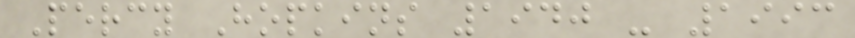Percy Hopkins 1940 - 1993
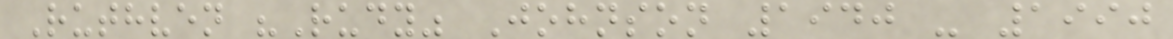Ruthven "Rudy" Johnson 1940 - 1990
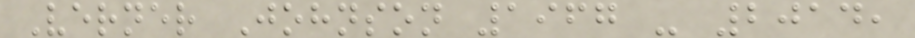Verner Johnson 1967 - 2014,
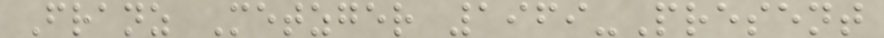Franz Metzger 1969-Present
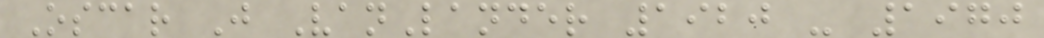Oscar J VanLander 1920 - 1970
